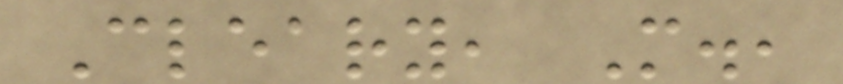Cleary, M.,
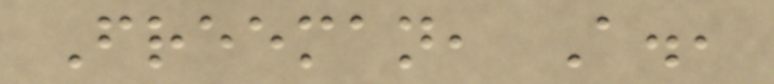Freeman, A.,
